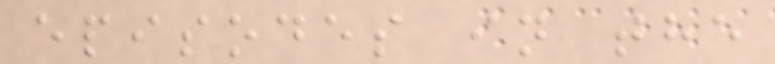episodes in the
